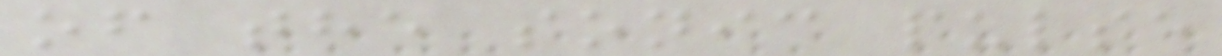of the sonic pulse
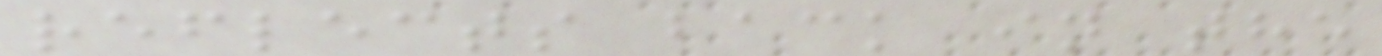reflects back in the
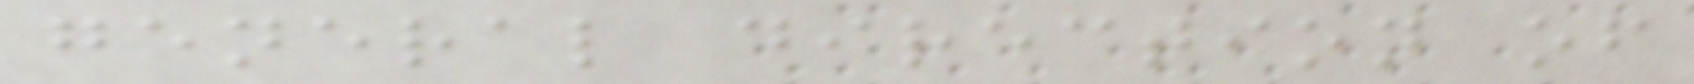general direction of
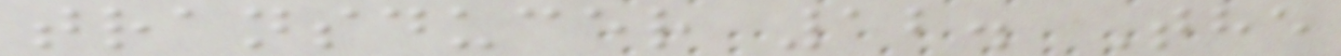transducer 12. The
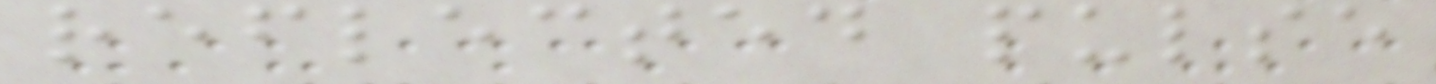reflected pulse
